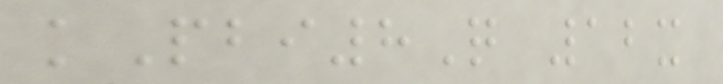kPbi8Q 12x
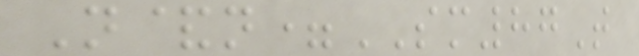N&n=SM87T
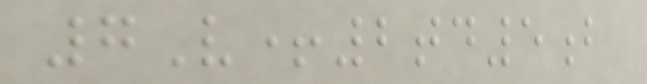7V+2td5b
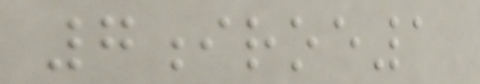7iroe1
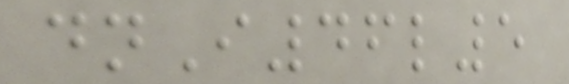dnI46l5
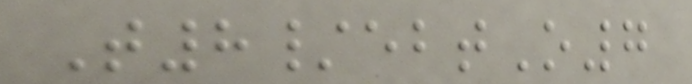T8/ebtO7
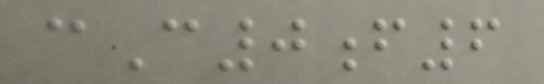cC0f6
